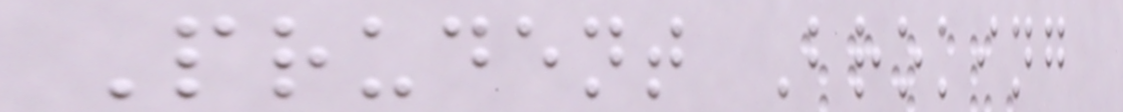Prudent Broking
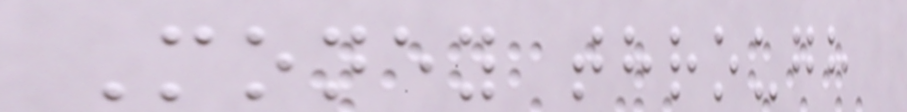Money through
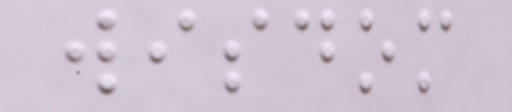wisdom
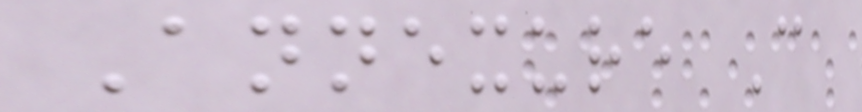Annexure C
